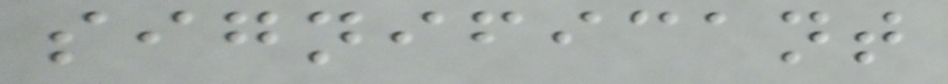significant
